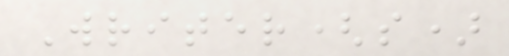Writer(s)
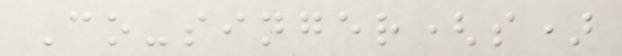Co-singer(s)
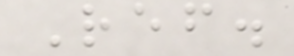Ref.
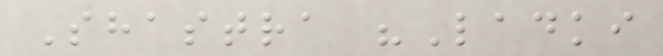Shastra "Ladki
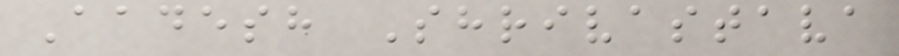Aadesh Shrivastava
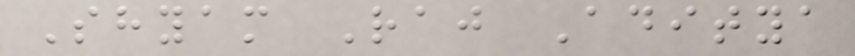Shyam Raj Aditya
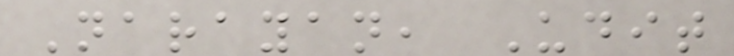Narayan, Udit
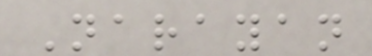Narayan
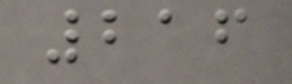216
